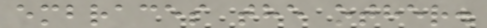embraces the other.
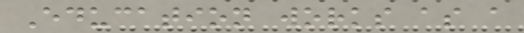Education works as a
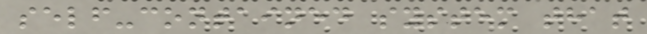self-contained system that
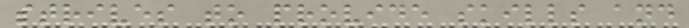strives to provide skills and
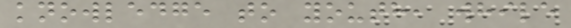knowledge to youth, while
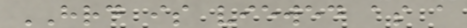HRD is viewed as a
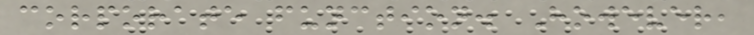corporate function. However,
